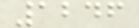1246
